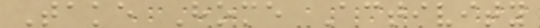Take Home Activity
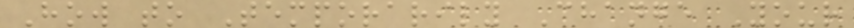How to Temporarily Change Your
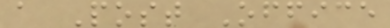a Post Office
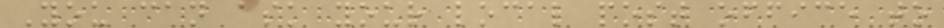You can ask your local post office to
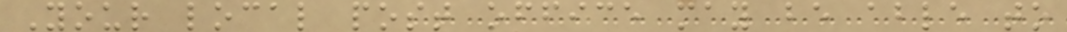Your local post office may be able to
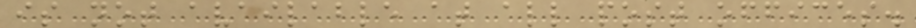is not available at all post offices.
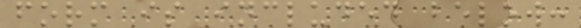form is included below:
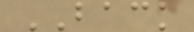BACK
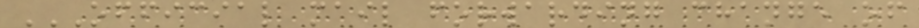OFFICIAL MAIL FORWARDING CHANGE OF
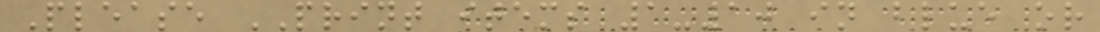Please PRINT items 1-10 in blue or
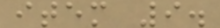item 9.
